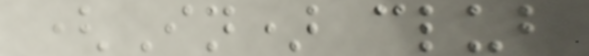(In) club
